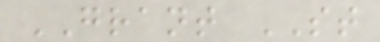GRANT ST
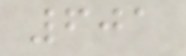601
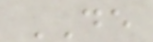DE
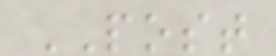POST
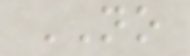NO
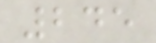245
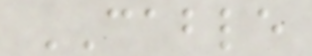CABLE
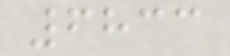6833
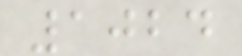1024
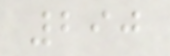290
